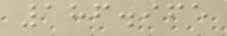186.965
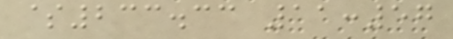$233.33 11:57
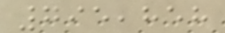795,858
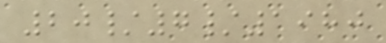20/7/1980
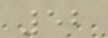52
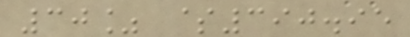30% $390.95
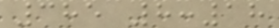385 8:18
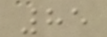85
